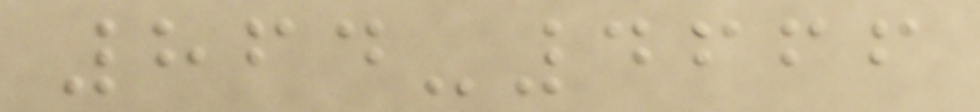864-4666
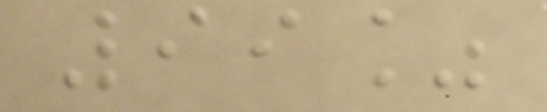99%
